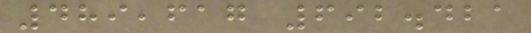489,617 692.421
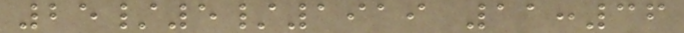25/5/1919 11:36
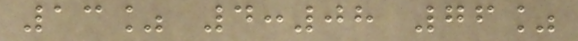13% 4:08 76%
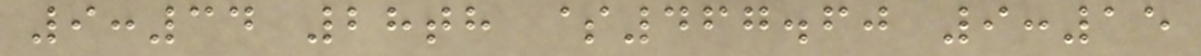9:34 28th $467.60 9:15
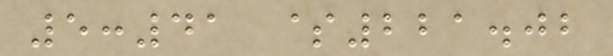5:41 $221.02
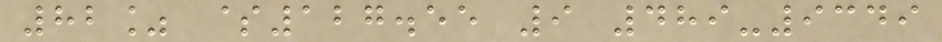82% $127.55 9 489-9349
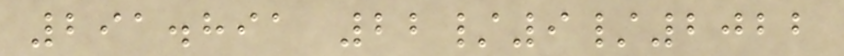291.891 22/9/2022
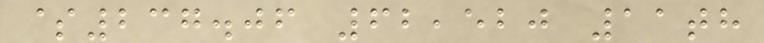$237.06 62,520 11th
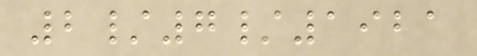2/7/1921
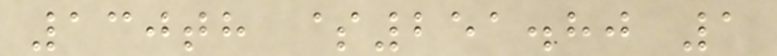130th $251.80 1
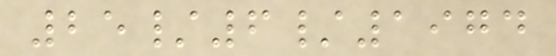25/6/1974
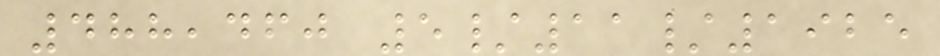488,460 5/11/1925
